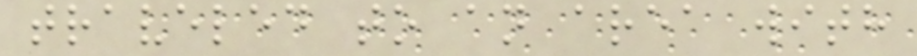traveled to an area with
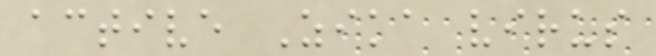active Zika virus
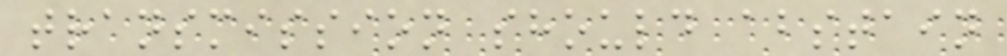transmission should abstain
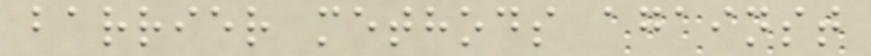barrier methods against
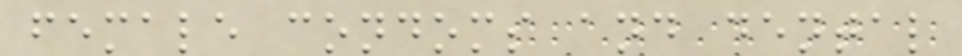female condoms and dental
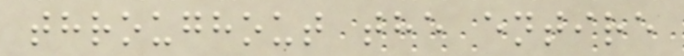throughout the entire
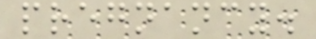pregnancy.
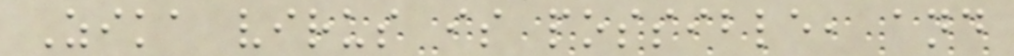Zika virus is possible, and
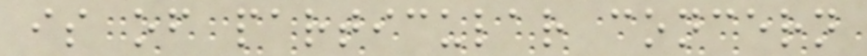is of particular concern
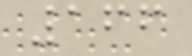166
